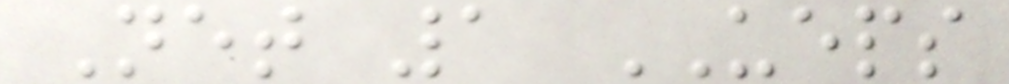Net 1 UEPS
